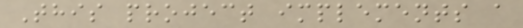This project implements a
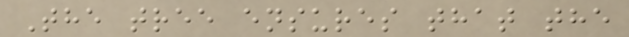The tree ensures that the
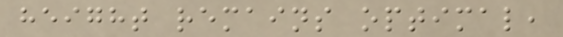height remains optimal,
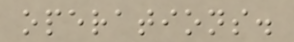operations.
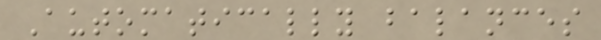Automatically balances
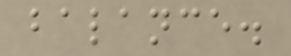balance.
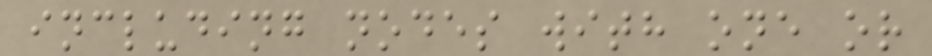including nodes with one or
